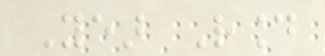Year Round
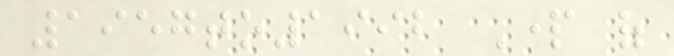1957to1992 Part of
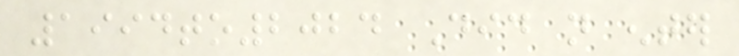1994to2024 Did not enter
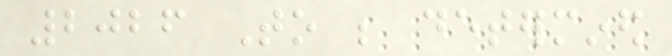2026 To be determined
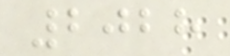2028
